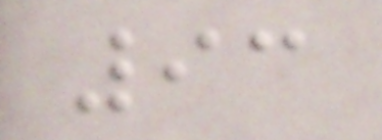93
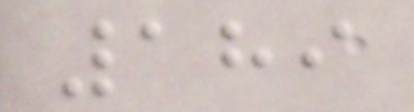189
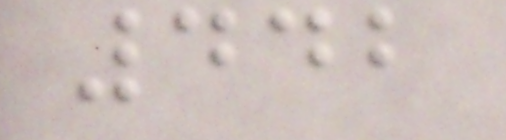442
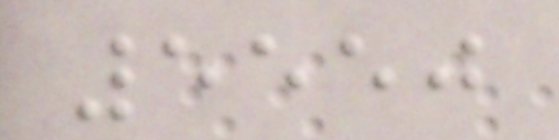5550
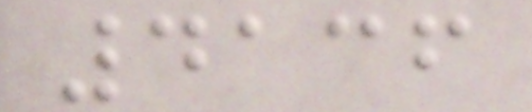4136
